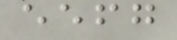eefg
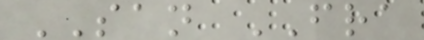SAN FRA
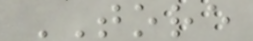TORE
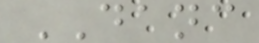DANC
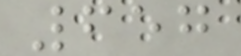657
